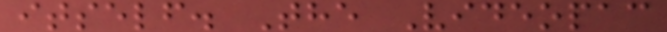itself. The Videopac
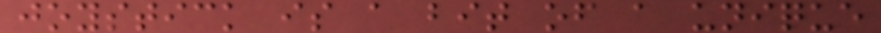joystick is a bit of a unique
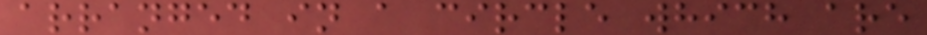arranged in a circle which are
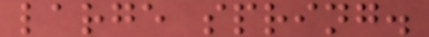large spring.
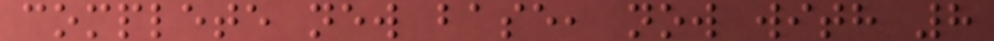complete new base, now with 8
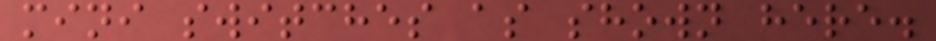mini switches as shown here.
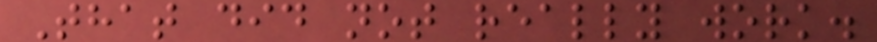That did not really work.
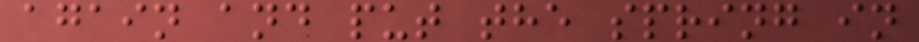again and put the spring in
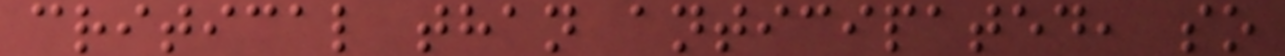critical than anticipated, so
